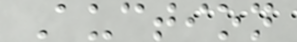Auction
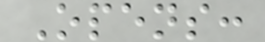Opens:
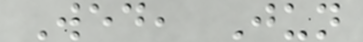Wed, Jun
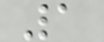1
